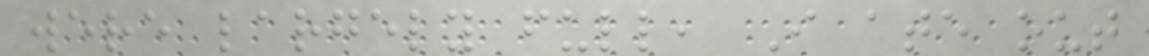were largely full, I ate out
